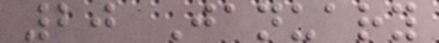20 January
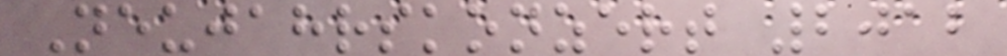Neujahrskonzert 2012
